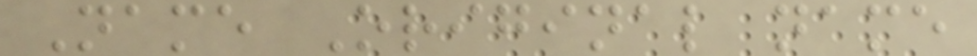Name Original name
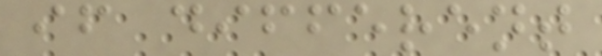if different
